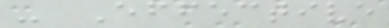- Effective
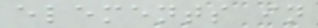elements in
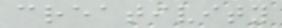creativity
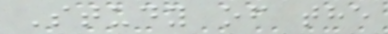Study of the
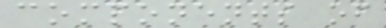components of
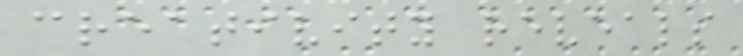creativity reveals
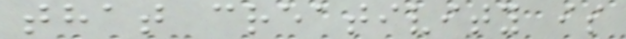that creativity is
